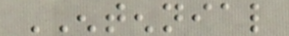ENTENNIAL
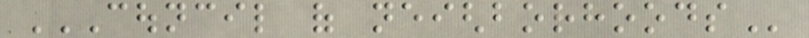COUNCIL OF NEIGHBORHOODS
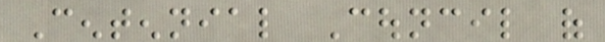Centennial Council of
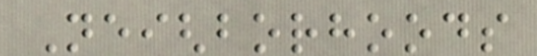Neighborhoods
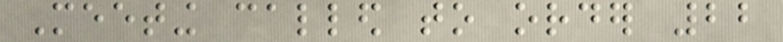Meeting called to order 22
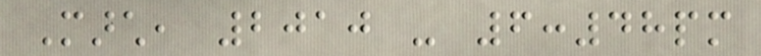March, 2010 - 6:48pm
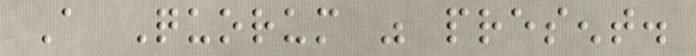A Quorum was present.
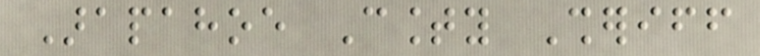Arapahoe County Sheriff
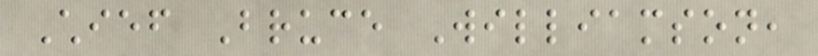Chief Bruce Williamson,
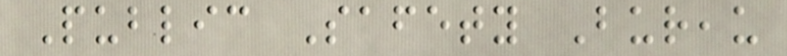Public Safety Bureau
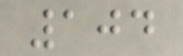104
